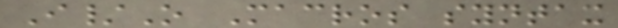I/O Macros syntax
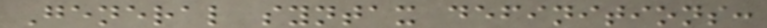General syntax definitions:
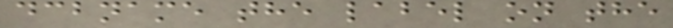dcbname the label on the
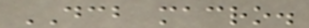DCB macro.
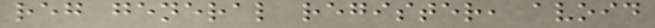reg general register, avoid
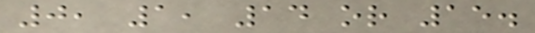0, 1, 14 or 15.
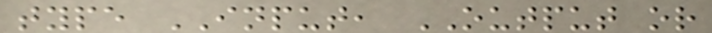type INPUT, OUTPUT or
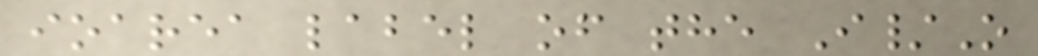ioarea label of the I/O
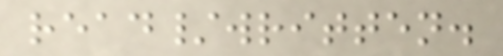read/written.
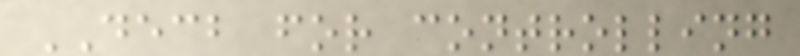DECB for controlling
